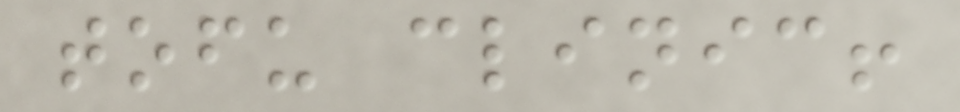tofu clinic!
